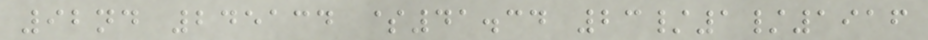92nd 245134 $41.34 23/1/1916
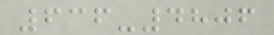636-4806
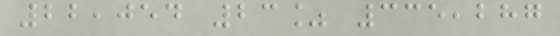22,054 23% 335,287
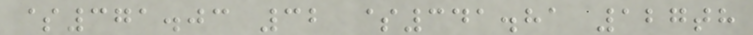$371.03 32 $341.81 127th
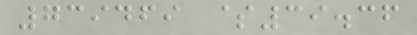739469 $39.36
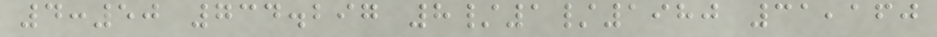4:50 734.297 8/1/1980 31,160
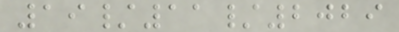19/11/2029
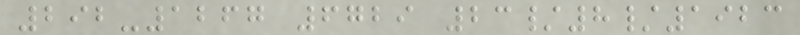292-1267 6729 23/8/1923
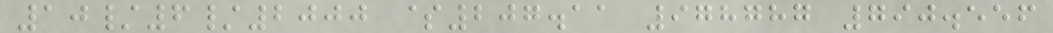10/6/2000 $207.11 978787 790.556
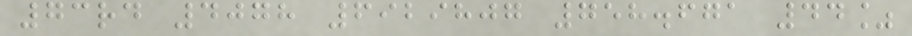73rd 4078 6929807 758.671 44%
